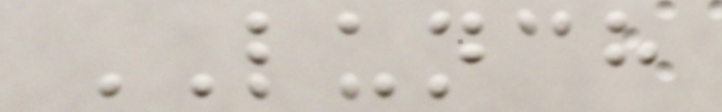LUNCH
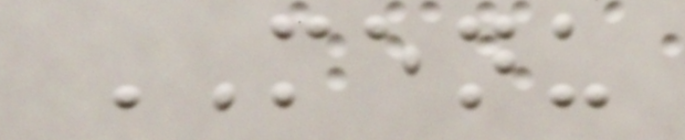MENU
